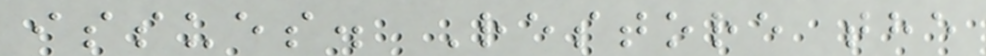issues. Restore the
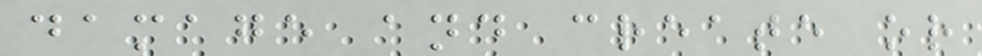damage and create or
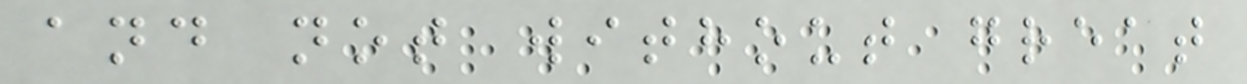and not without great
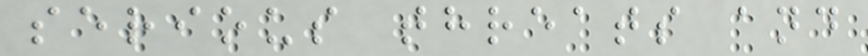serious threats and
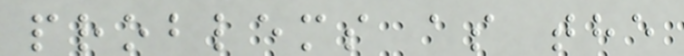problems as the
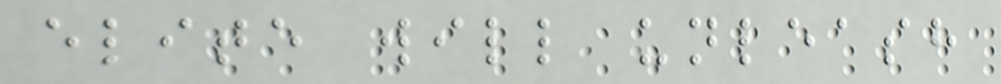elite will unleash
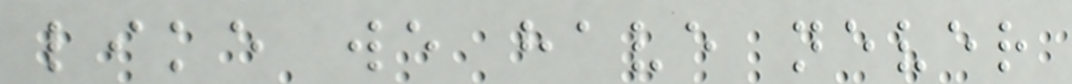like we have never
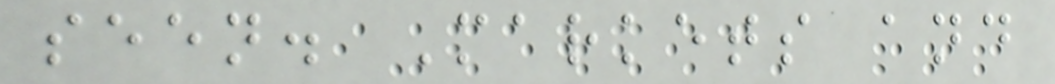seen. Markets and
